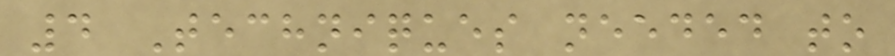4 Techniques needed to
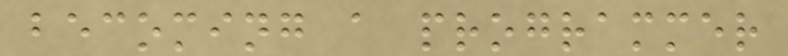becoming a programmer
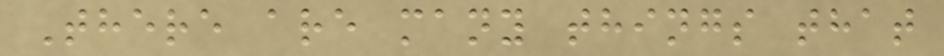There are many things that
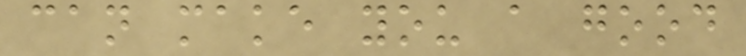can make you a good
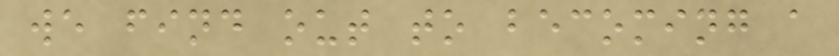we find out to becoming a
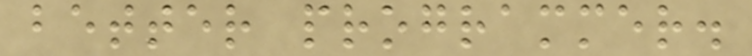better programmer.
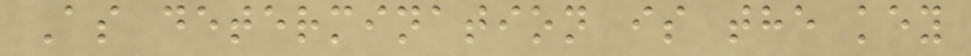As determination is the key
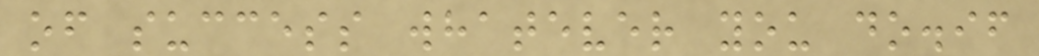of success whatever you do.if
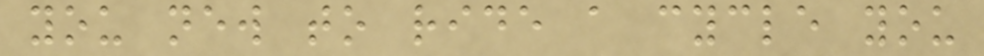you new to ride a cycle you
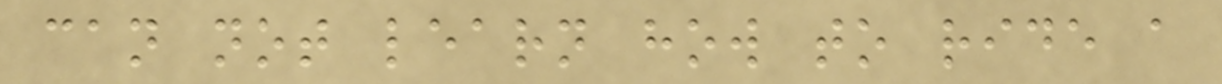can not learn how to ride a
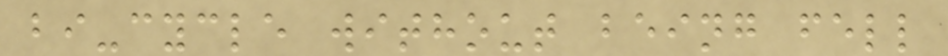bi-cycle without being fell
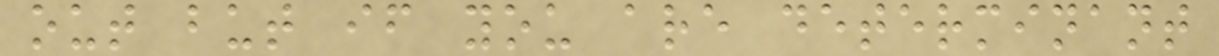out but if you are determinant
